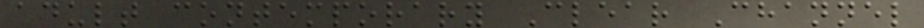adult contemporary Clear Channel
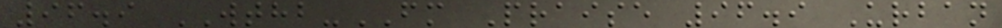96.9 WTHB-FM Praise 96.9 Urban
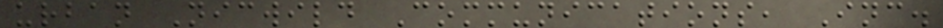urban Nicwild Communications, Inc.
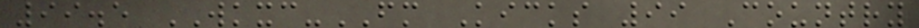99.5 WKXC-FM Kicks 99 Country
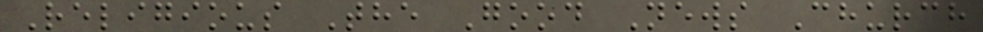Religious The Good News Church
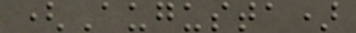(Augusta)
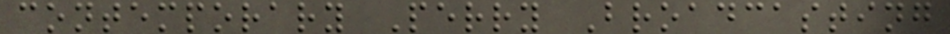contemporary Perry Broadcasting
